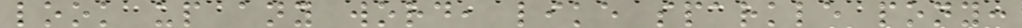look up any word, like sparkle pony:
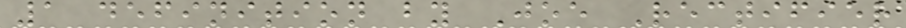1 definition by Joe Rectifier
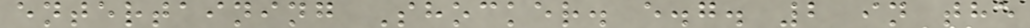entertaining Shocker. e.g. 2 in the
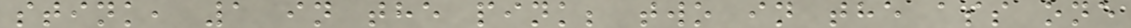stink, 1 in the pink; two in the ass one
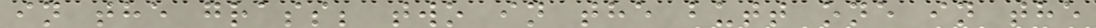in the grass; two in the butt one in the
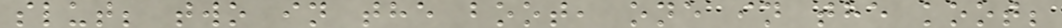slut; two in the boot, one in the koot;
